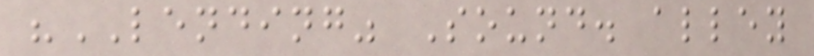"LENDING" Sound. alley
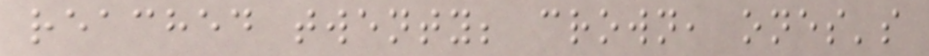reached twenty; crown, ones's
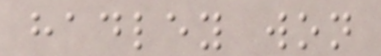hadley won
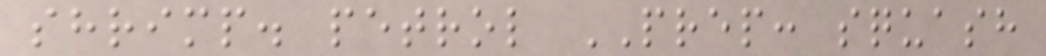shrimp. petrol PREP: squash
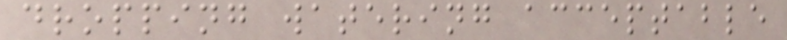dropping watering acceptable
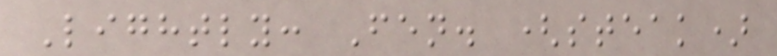Lightly: Fen. (steak)
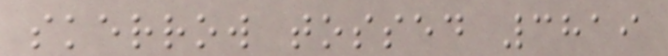skerrow tossed 3819
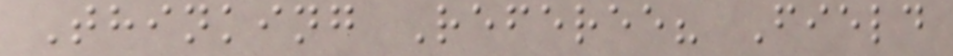Thinking Referee? Field
